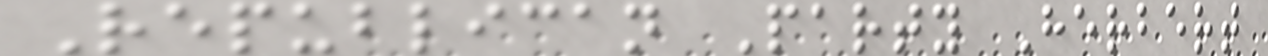Republican Party Herbert
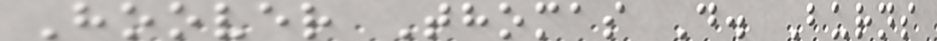Hoover Thomas D. Burns
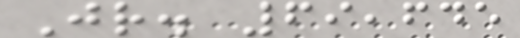Jr. 69,645
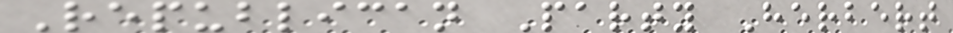Republican Party Herbert
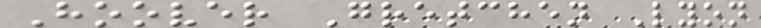Hoover Gretchen Lyon
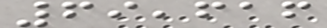69,616
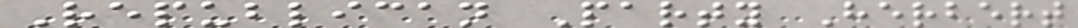Republican Party Herbert
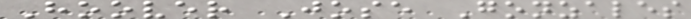Hoover Jose Gonzales
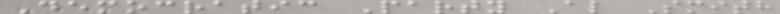Democratic Party Al Smith
